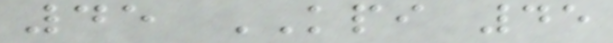45 KPI 45
